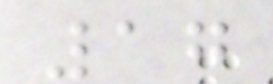17
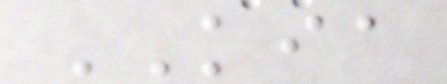KIA
